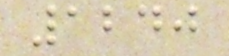1240
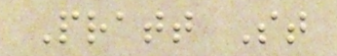Pratt St
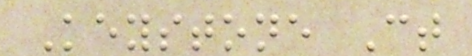Keystone Ct
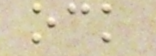ock
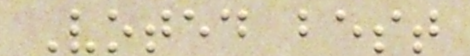Voted best
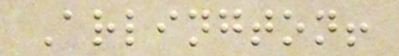Arlington!
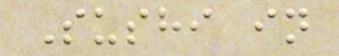Sushi in
